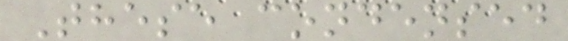These condensed
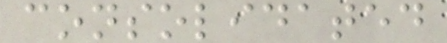consolidated
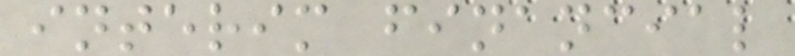interim financial
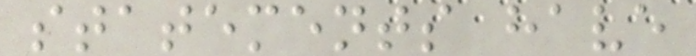statements have
